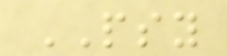PSY
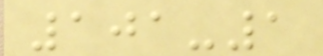101-1
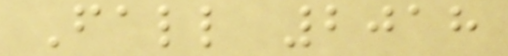Fall 2018
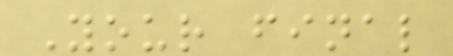Your final
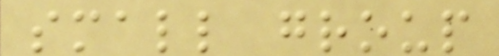small group
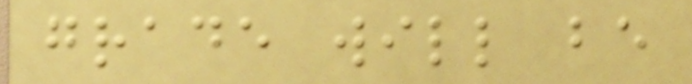grade will be
